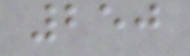250
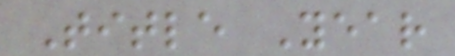Title Year
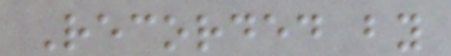Recorded by
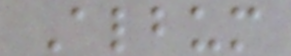Album
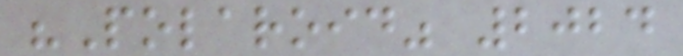"Polaroid" 2024
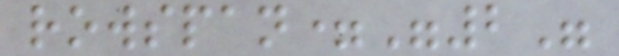rowspan="2"
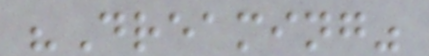"Dreaming"
